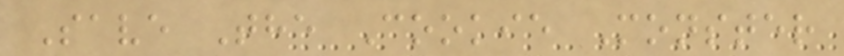Save The Cookie Monster
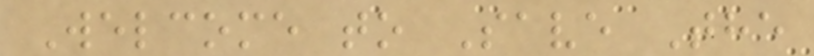Welcome to Save The
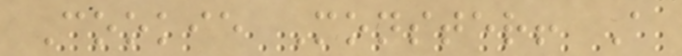Cookie Monster! A
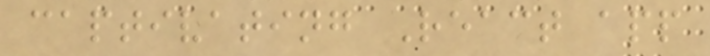captivating React app
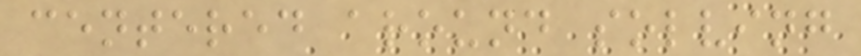centered around solving
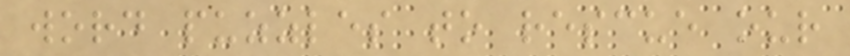word puzzles to rescue our
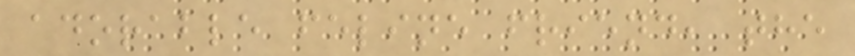adorable feline friend, the
